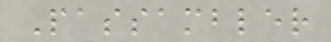Passambler
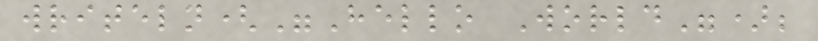writeln("Hello World");
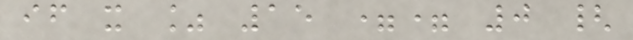if x % 15 == 0 {
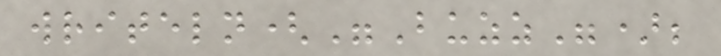writeln("Buzz");
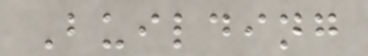Building
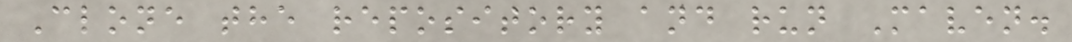Clone the repository and run Maven.
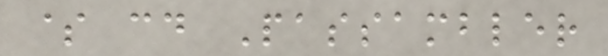$ cd Passambler
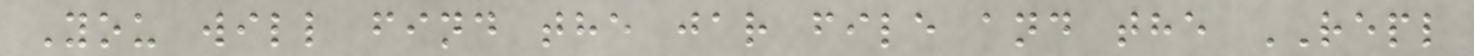You will find the jar file and the REPL
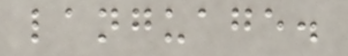language.
